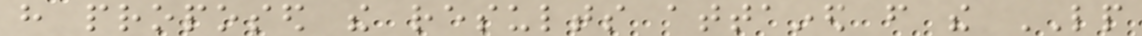have proposed the results attained from the LP
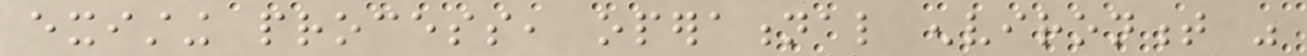existing process, operational environment was
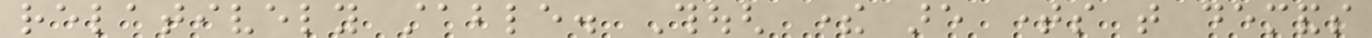relatively stable. Though there are times that demands
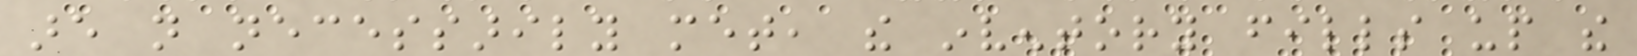are not necessarily met, the inventory fills up the
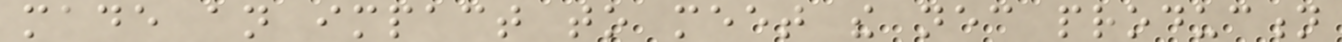made an impact to meet the necessary production
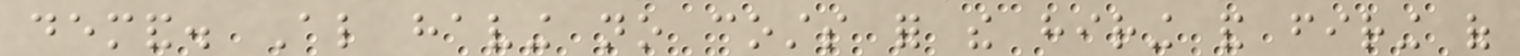demand. Also having no costs for the hiring and firing of
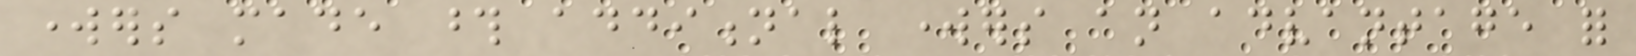workers made those additional workers an advantage for
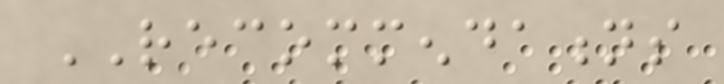RECOMMENDATIONS
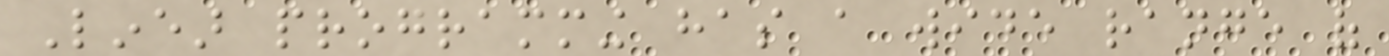Linear programming has a wide range of
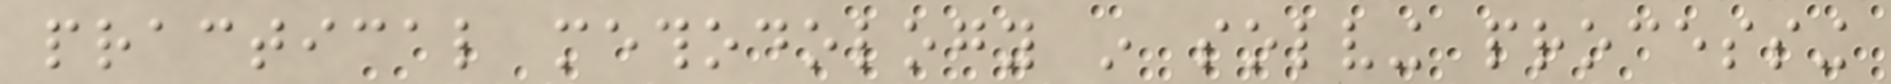practical methodology in solving processing
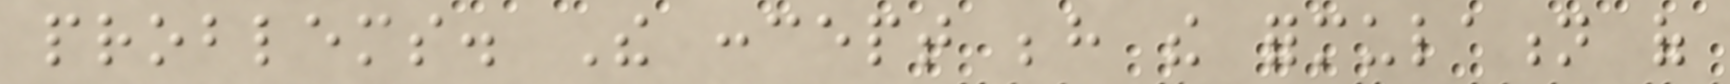problems. The concept behind the formulation of
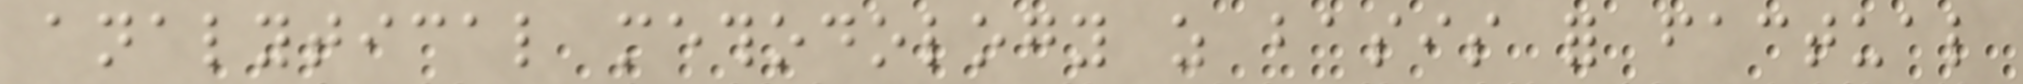analytical methodology as basis for factual
